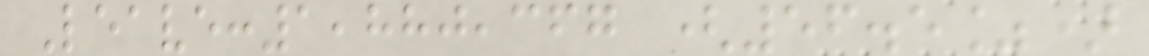Leave:1,880,367 (56.5%)
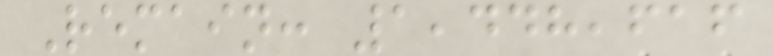Remain: 1,448,616
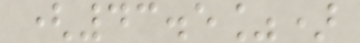(43.5%)
